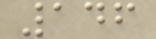146
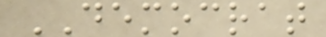DEMOCRAT
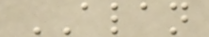ALAN
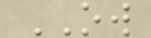OW
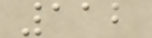112
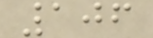106
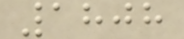1808
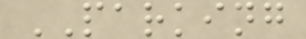PARKING
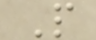P
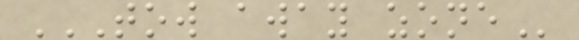TOW AWAY ZONE
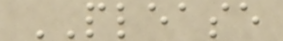PLEASE
